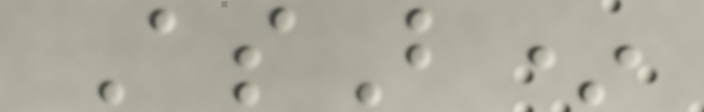AsB*
